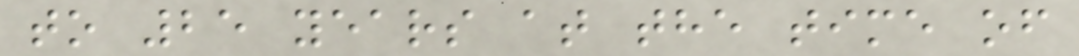to 25 years at the time of
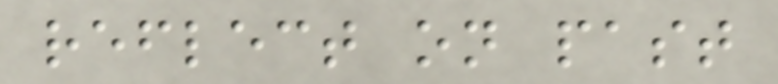reflect on past
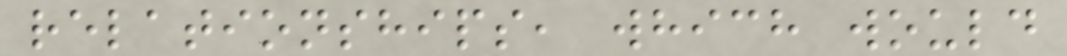relationships, which would
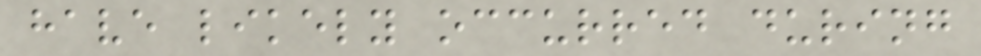have likely occurred during
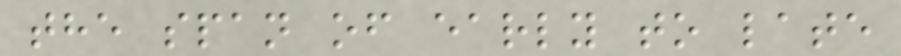the span of early to late
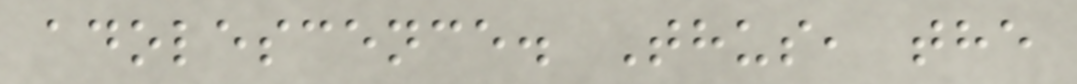adolescence. Thus, the
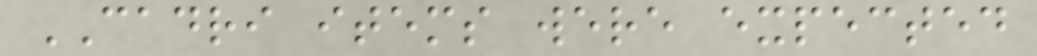CADRI items were expected
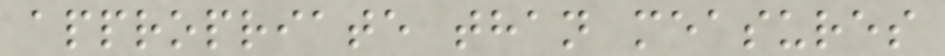appropriate than measures
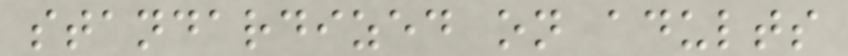standardized on adults
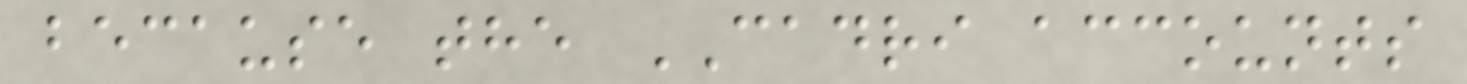because the CADRI accounts
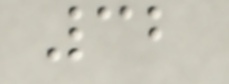32
